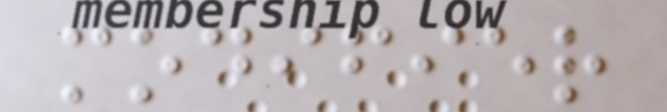modifier
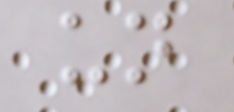un
